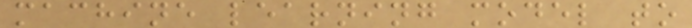machine learning model to
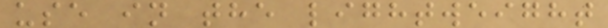use in the lightweight
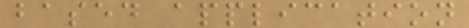based application
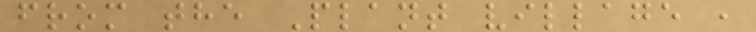from the Plant village ,
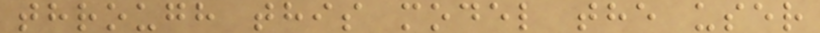through this model the user
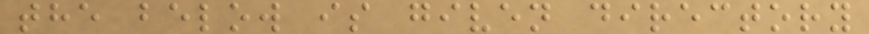the below is given directory
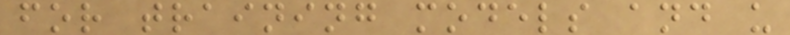for training models and u
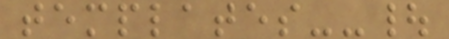templates--|
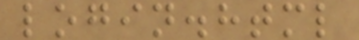login.html
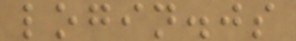login.js
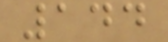144
